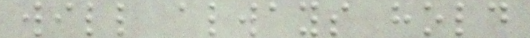will always hold
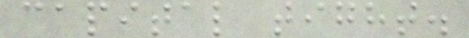capital tight.
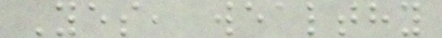Yes, wealthy
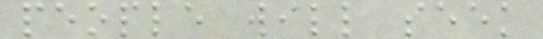people will seek
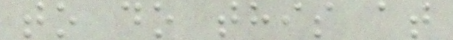to do this at
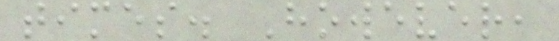times. However,
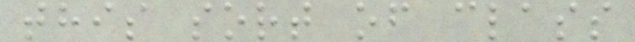this sort of class
